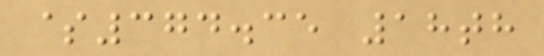$374.35 18th
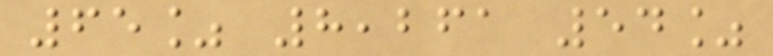65% 8,261 54%
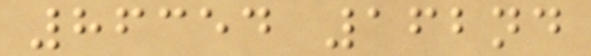86354 162nd
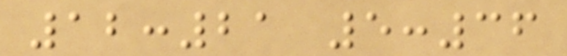12:21 5:36
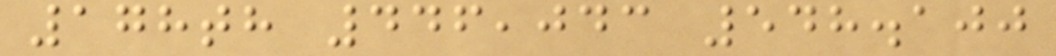178th 446,043 548.100
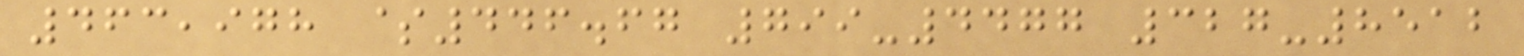463,978 $446.67 799-4477 327-8512
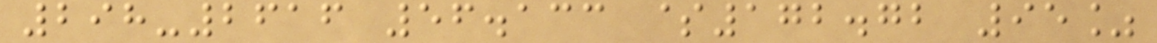298-2616 56.133 $172.72 95%
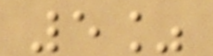5%
